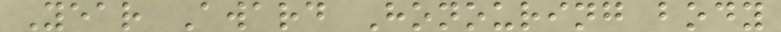Year Award Honouring body
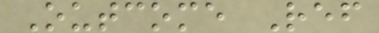Outcome Ref
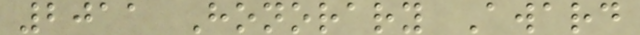2011 Honorary Award
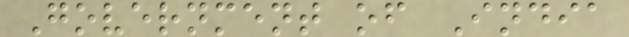Government of India
